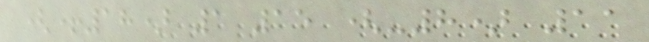(+18) 1 15 (-8) 11
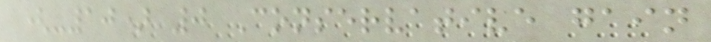(-10) 0 Conservative gain
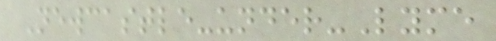Newcastle-under-Lyme
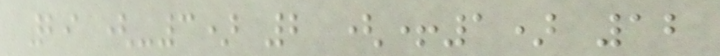29 (-3) 2 (+1) 12
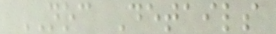NOC Details
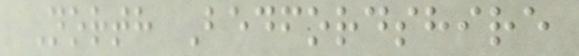North Bedfordshire
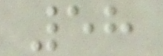58
